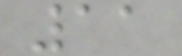11
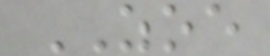ZOE
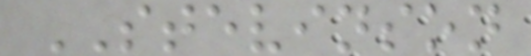STEVINSON
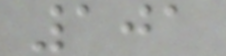101
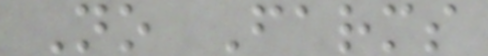No Farms
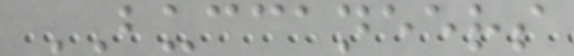BUCCANEERS
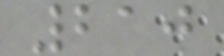210
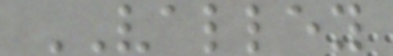VALLEY
